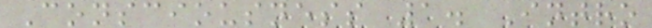Consciousness 1. Intro
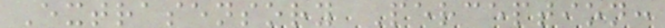Extrasensory Perception:
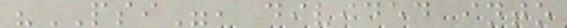"PSI", divided into
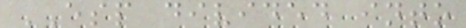ESP divided into
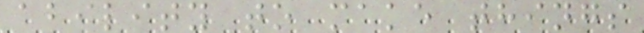ability to make things
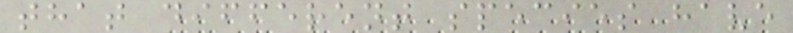that different species have
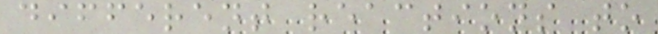different reactions to
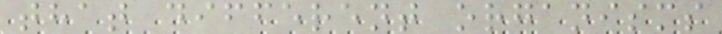that different organisms
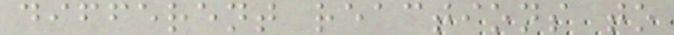different reactions to
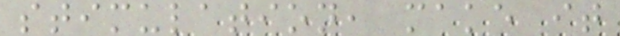stimulation, make it
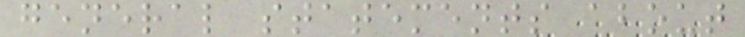general statements about
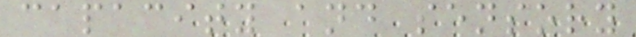capacity and sensory
